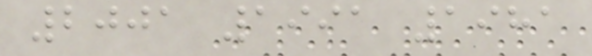2001 1991 1981
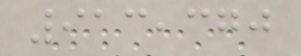913,370
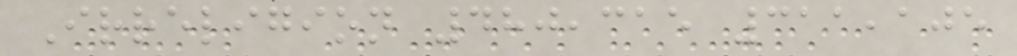Irreligion 480,315 311,105
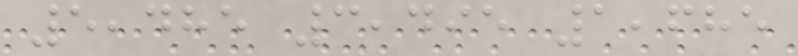5,485 3,495 1,685
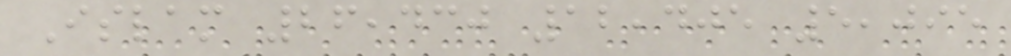Islam 26,430 12,405 5,095
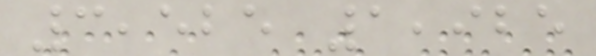3,525 1,925
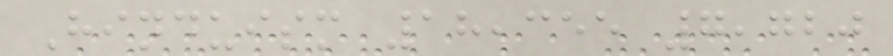Hinduism 18,355 7,720
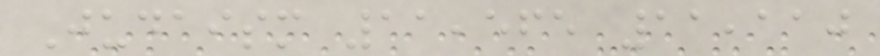Judaism 11,565 11,110
